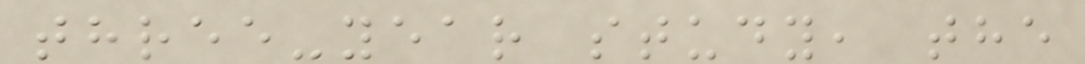three-year study, the
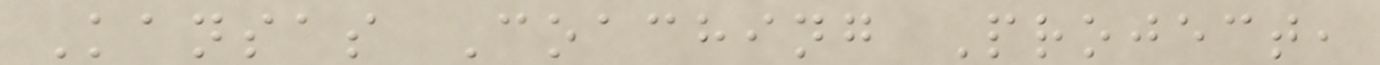Kansas Coaching Project,
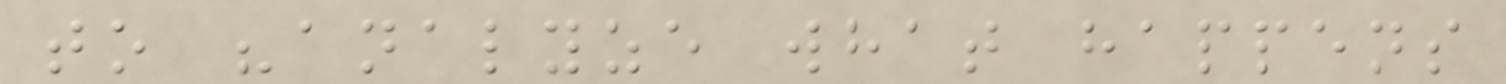to "analyze what happens
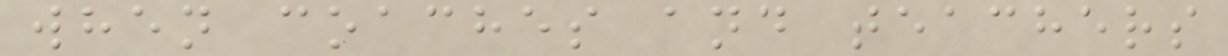when coaches and teachers
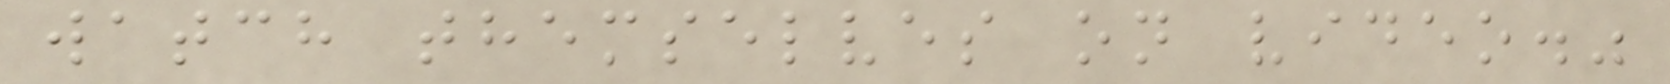watch themselves on video."
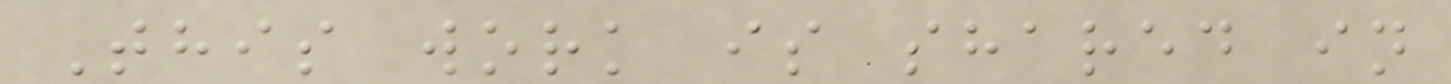This work is shared in
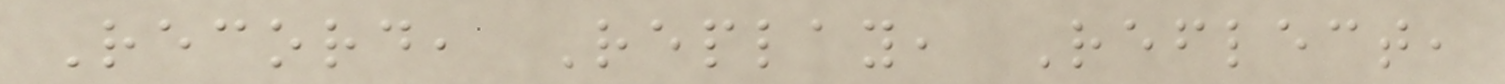Record, Replay, Reflect,
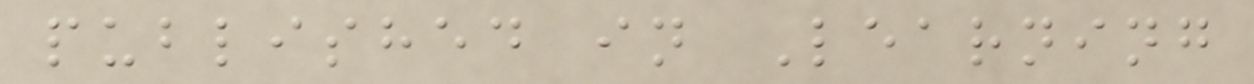published in Learning
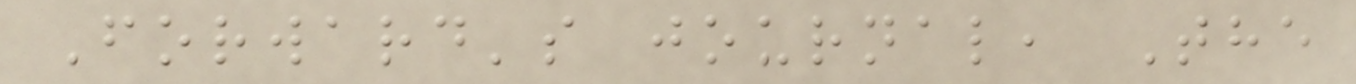Forward's journal, The
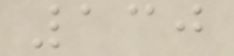130
